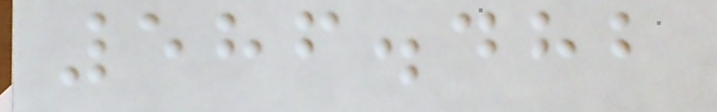586.482
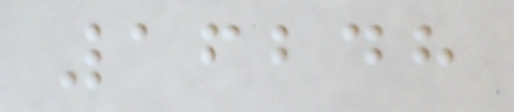16248
